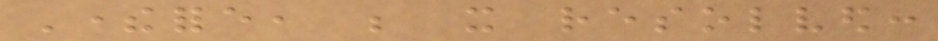Therefore, be it resolved:
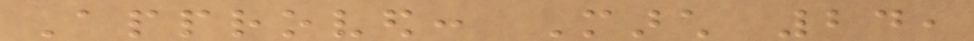Approved: March 24,
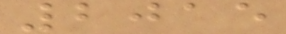2015
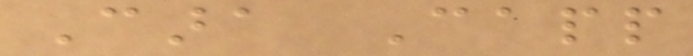Cara Capp
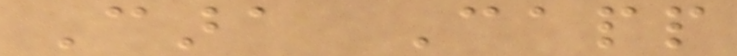Cara Capp
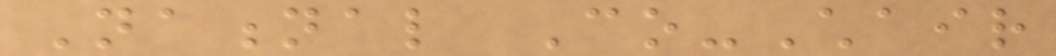National Co-Chair
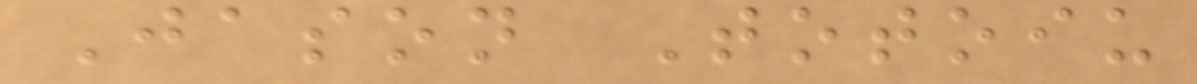Jason Totoiu
